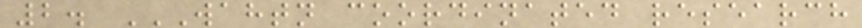2. WAHTN COORDINATED RESEARCH
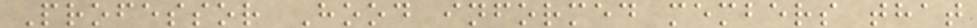Professor Hood informed members that
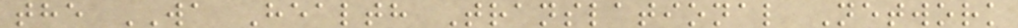the WA Health Translational Network
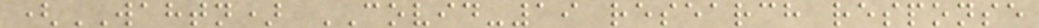(WAHTN) COVID-19 research response
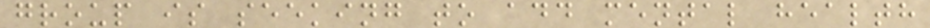group is seeking to add mental health
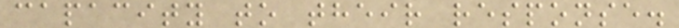capacity to their response.
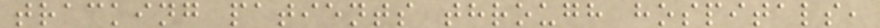tracking patients through hospitals,
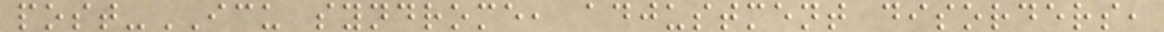post-ICU syndrome, adjustment disorders,
